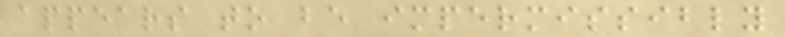appears to be impermissibly
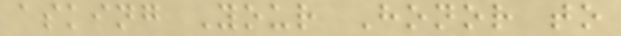asking Your Honor to
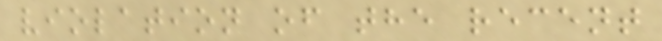violation of the recent
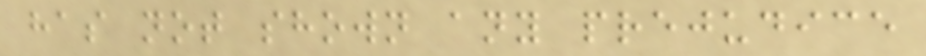has not shown any prejudice
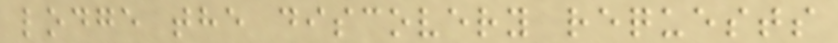lodge the discovery requests
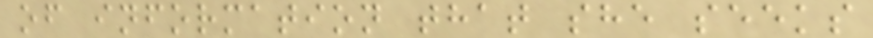of information that she seeks
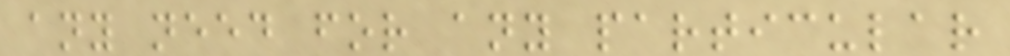any need for any particular
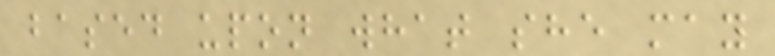based upon what she may
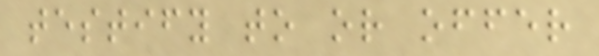testify to or offer
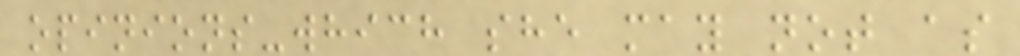opinions-which she may not as
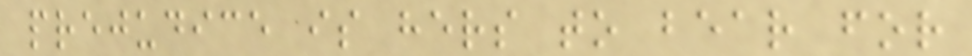prejudice is hers to bear for
